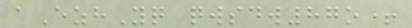aEzhYq qwsdw87o+
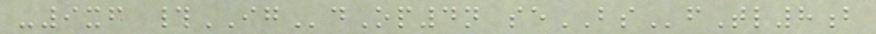-9xf #IGdOp4n seBSfTl8b
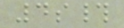4s#
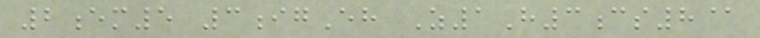2em5 3igEh Z1H3cs8@
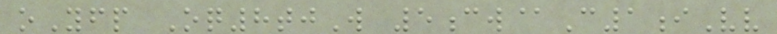oYfp Oq8tjW 5cw@C1iVv
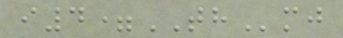i4=THmj
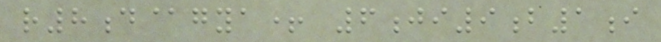r8d@gya+ 6ji9b1i
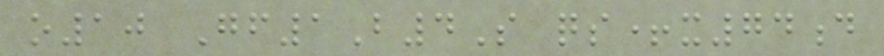o10 Gf1B4S qs+x74d
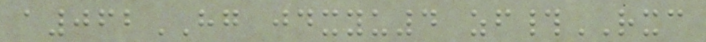a062HG jdxyu4 zf#RXC
